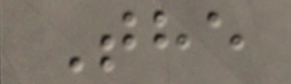The
